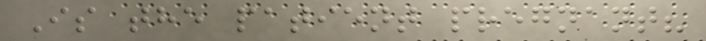Is the patient pregnant?
